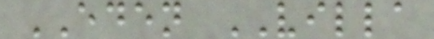EDEN VILLA
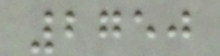2750
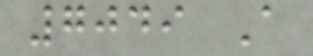7049 A
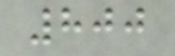800
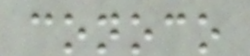conoco
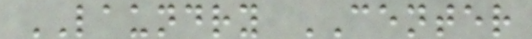LAUNDRY CENTER
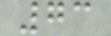73
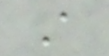A
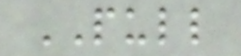PULL
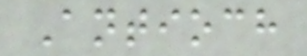Antioch
